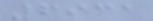6931
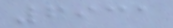6931
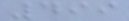499
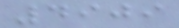4909
